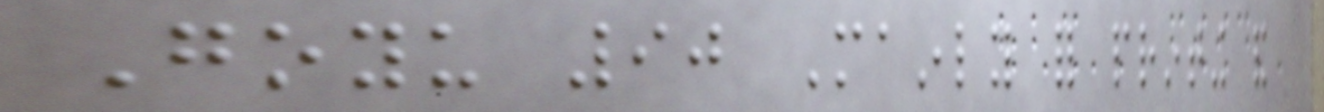Goyu 90 Mainly for printing and
